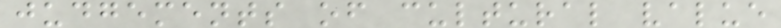judgements of cultural value
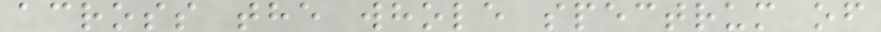across the whole spectrum of
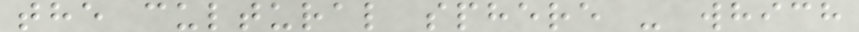the cultural sphere - which
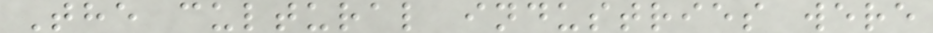The cultural industries were
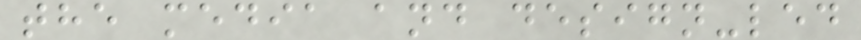the media and design-led
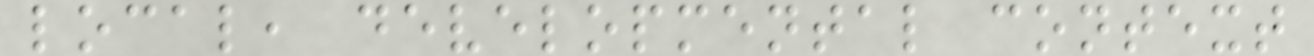local, developmental context
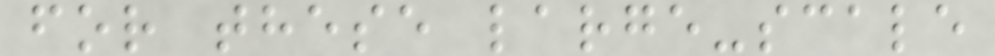for these large-scale
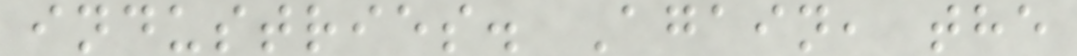industries. Again, the
